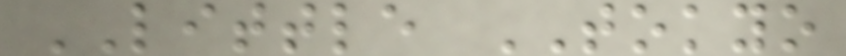LITTLE TOKYO
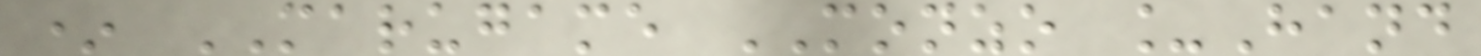* MARUGAME MONZO _Hand
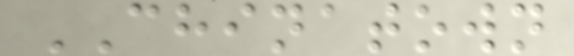CHINATOWN
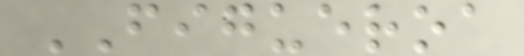FIGUEROA
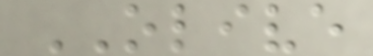OLIVE
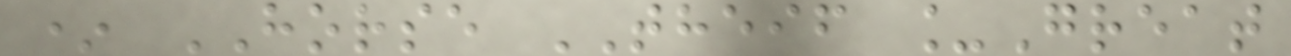* HORSE THEIF _Great
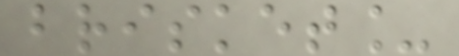brisket_
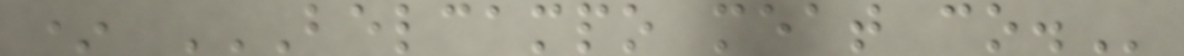* BELCAMPO MEAT CO.
